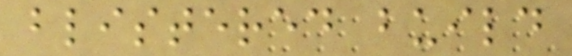blistered build
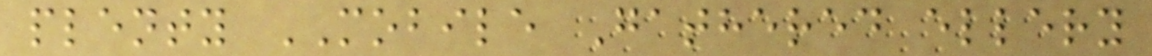plenty MOBILE Gathered ellery
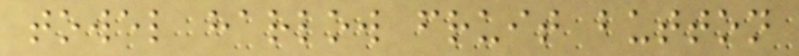towel harlow fruit button
